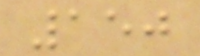150
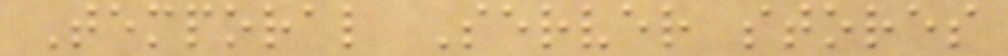Temporal Server stores
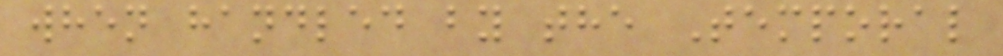when handled by the Temporal
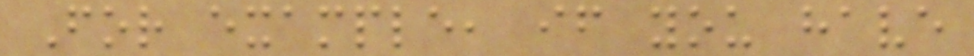For example, if you have
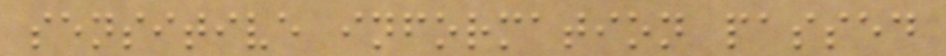sensitive information passed
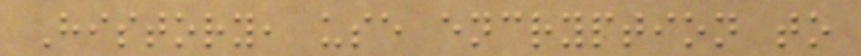History, use encryption to
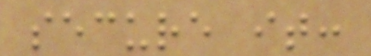secure it:
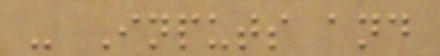- Inputs and
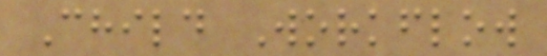Child Workflow
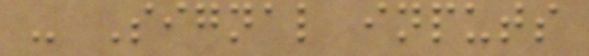- Signal inputs
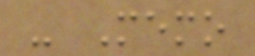- Memo
